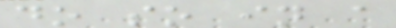do so in a
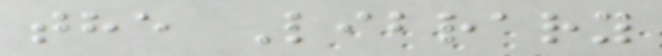the Library
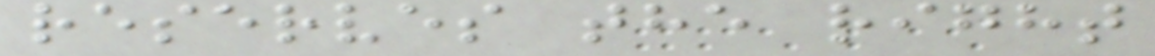reserves the right
